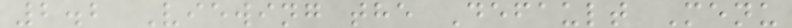2.2 Viewing the Default Menu
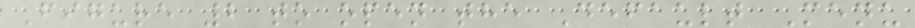Figure 2 to open the Default Menu
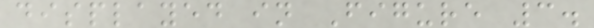displayed in Figure 3.
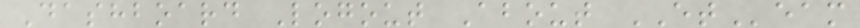Dashboard Logout About ETeam
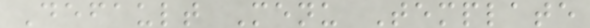Default Menu Template
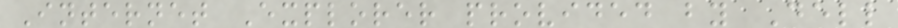Internet Explorer provided by Dell
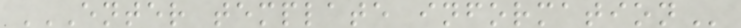ENTER TEMPLATE INFORMATION
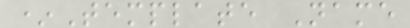*Template Name
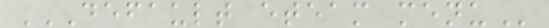DEFAULT ETEAM MENU
